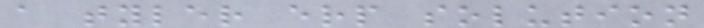a tyler erp solution
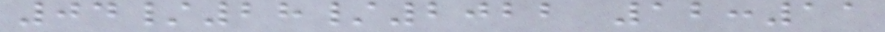04/28/2022 12:11
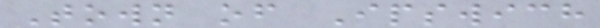Town of Ipswich
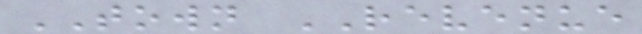TOWN REVENUE
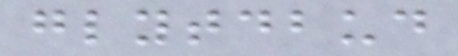glytdbud
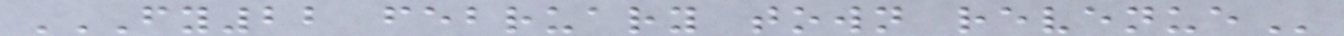FY22 FEBRUARY TOWN REVENUE
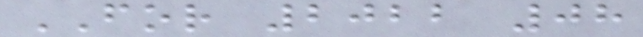FOR 2022 08
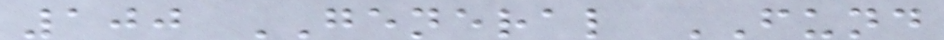100 GENERAL FUND
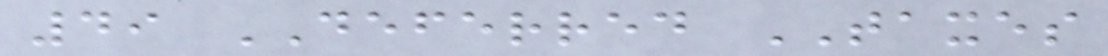49 DEFERRED TAXES
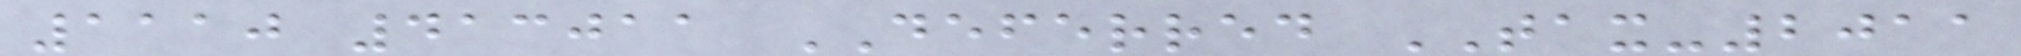1110 413011 DEFERRED TAX-2011
